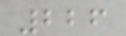226
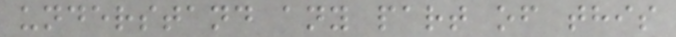understand any part of this
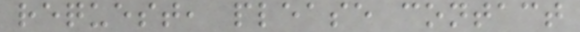request, please contact
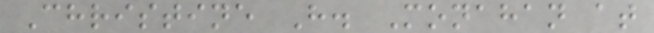Christine H. Monahan at
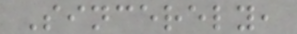Sincerely,
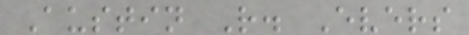Austin R. Evers
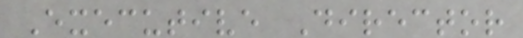Executive Director
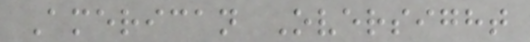American Oversight
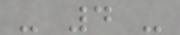- 4 -
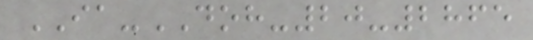IA-DOH-20-2865
